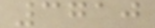3710
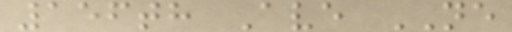156th Ave NE
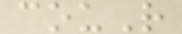couR
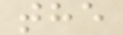the
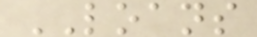LOANS
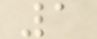1
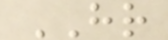HR
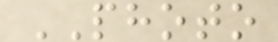PHOTO
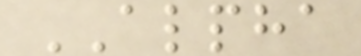ALPHA
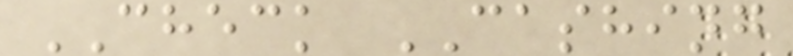CHECK CASHING
